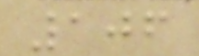106
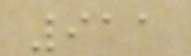911
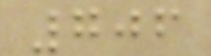706
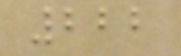222
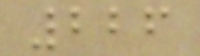226
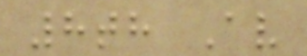8th Av
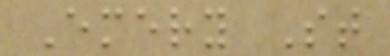Emery St
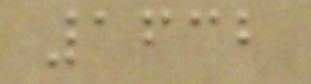1632
